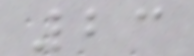23
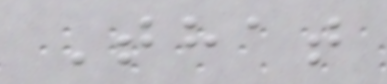That
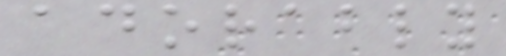adorably
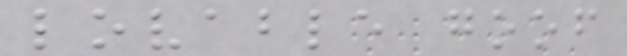lovable goof
